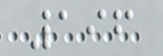196
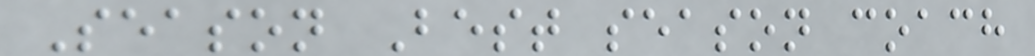Season Best season coach
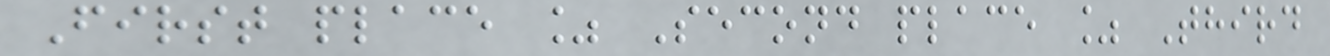First place % Second place % Third
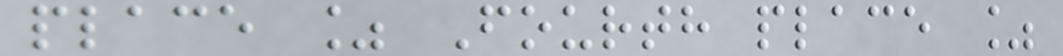place % Fourth place %
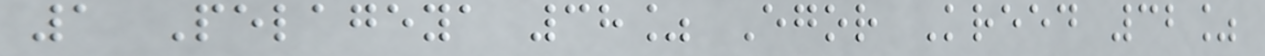1 Pelageya 38% Egor Kreed 32%
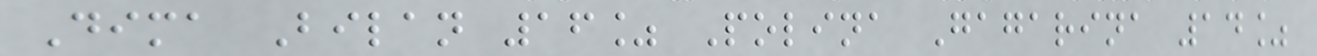Dima Bilan 16% Polina Gagarina 14%
